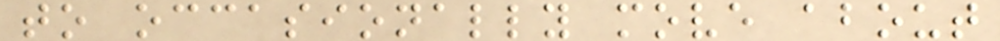to occasionally move about
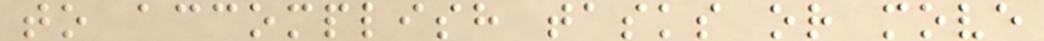to accomplish tasks or move
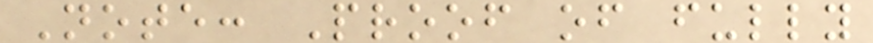Note: Proof of fully
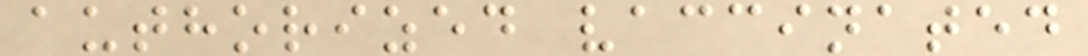authorized vaccinated
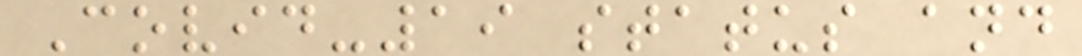Covid-19 status and
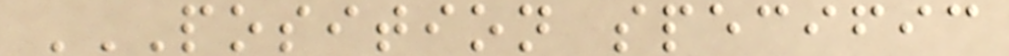POSITION SPECIFIC
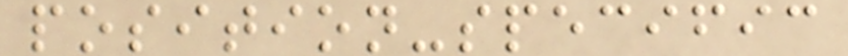position-specific
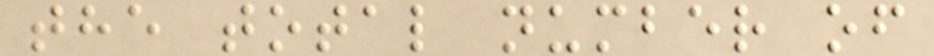the total number of
